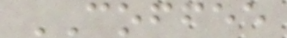COFFEE
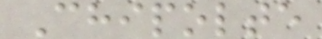Chipolte
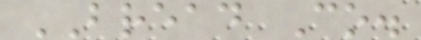BREAD Co.
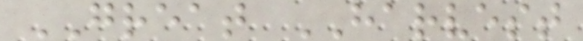GREAT HARVEST
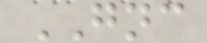GNC
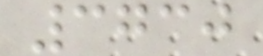3730
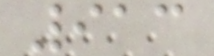913
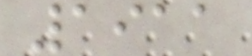1911
